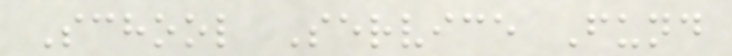School Service Fund
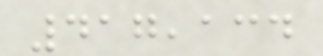417,134
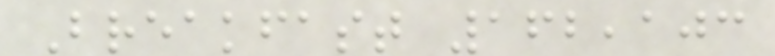Breakfast 162,103
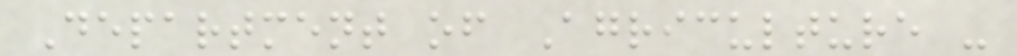Department of Agriculture -
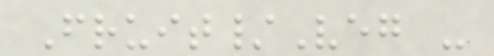Fruit/Veg -
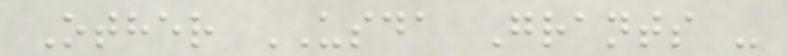Other USDA Grants -
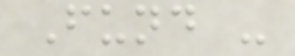Fund -
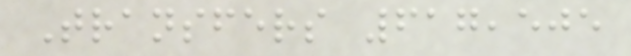Transfers 617,505
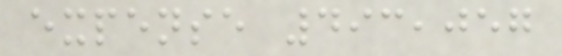expense 493,057
